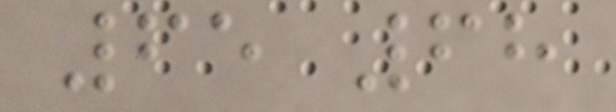65 68
